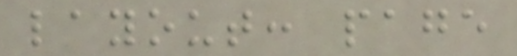layout: page
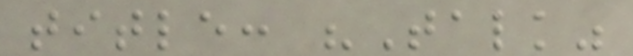title: "Talk"
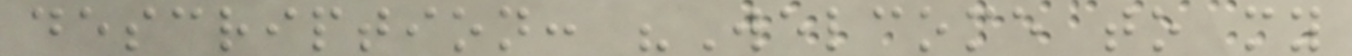description: "Welcome to my
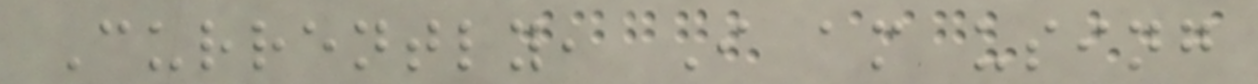Currently, I am using
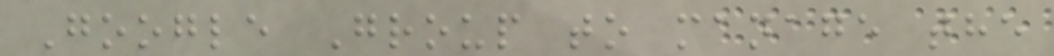Google Group to manage the
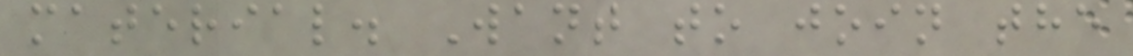material. Want to join the
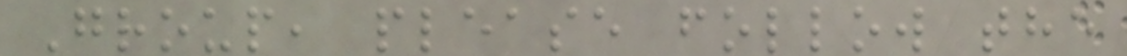Group, please follow the
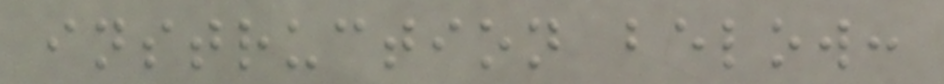instruction below:
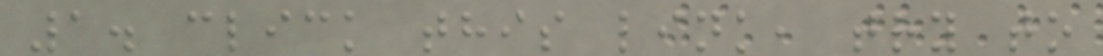1. click this link, try to
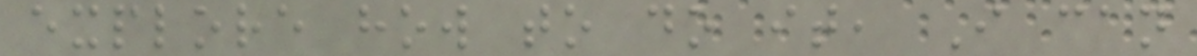explore how to do it, I can
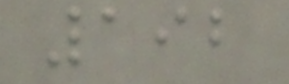192
